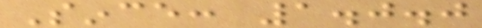Since: 1.0.0
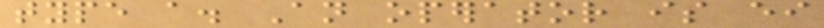type a. An operator is either
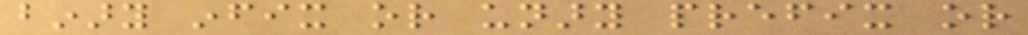binary infix or unary prefix or
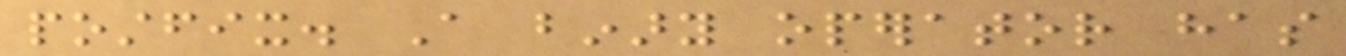postfix. A binary operator has
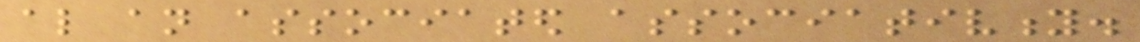also an associated associativity.
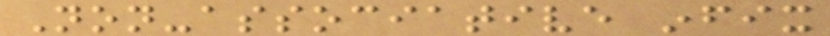Non-associative infix
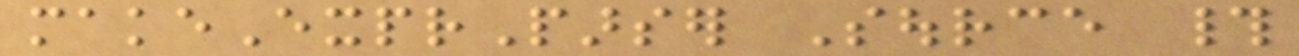makeExprParser Source #
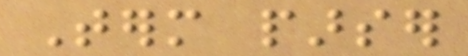Term parser
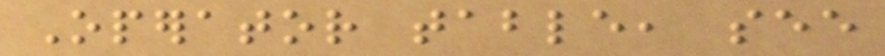Operator table, see
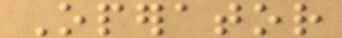Operator
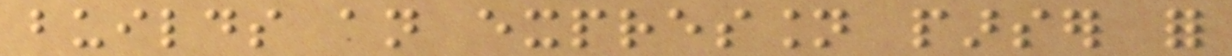builds an expression parser for
